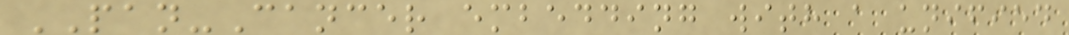PAN-Cancer embedding with a unified
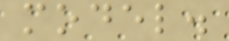model.
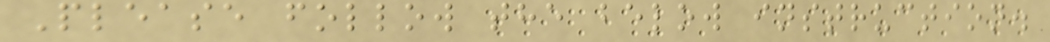Please follow the below instruction.
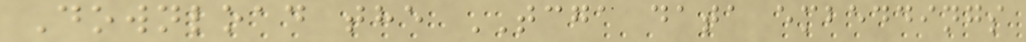Download the TCGA data embeddings
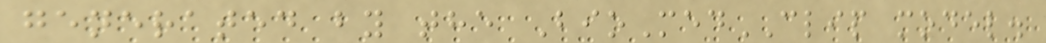generated by the BioMedCLIP model.
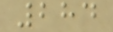284
